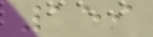159
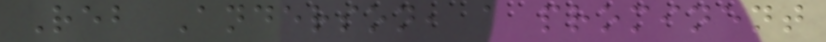Reb Anderson, a prominent
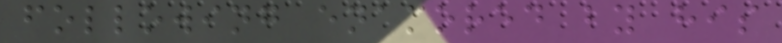following enamored by his
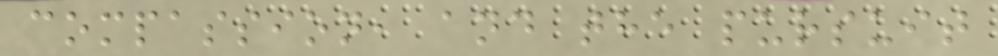compassion, and the pursuit
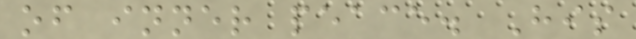of inner peace. His
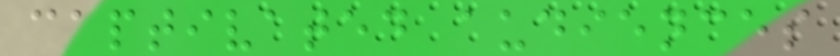captivated audiences
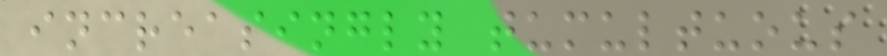increasingly tumultuous
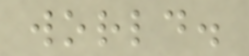world.
